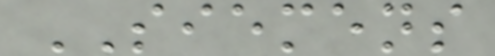SIEMENS
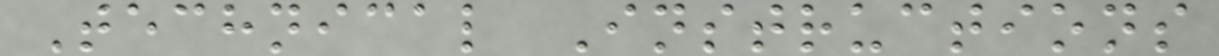Technical Instructions
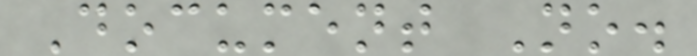Document No.
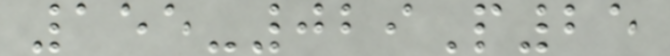155-029P25
